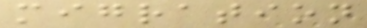migration
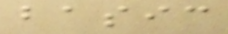basic
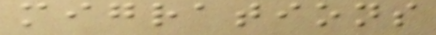migrations
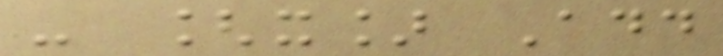- [x] Add
